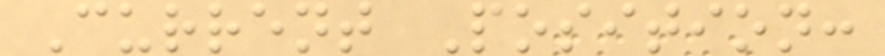Current Position:
